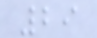29
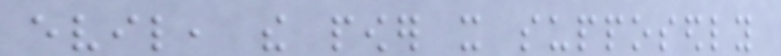evil, the power it supposedly
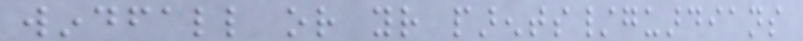windfall or your parents/guardians
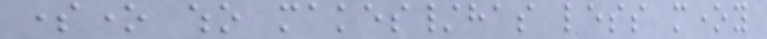someone who makes/has less money
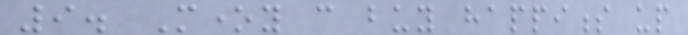9. Money can buy happiness up
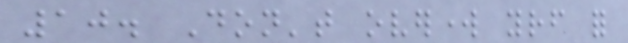10. Don't overwork yourself for
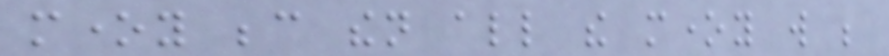money because then all the money will be
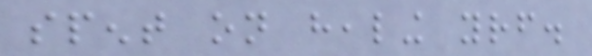spent on healing yourself.
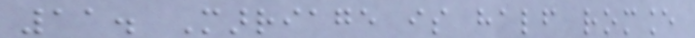11. Marriage is half romance
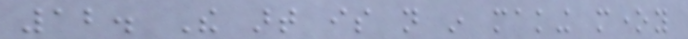12. The art is not in making money
